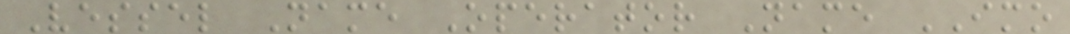Vessel Name Operator Name IMO
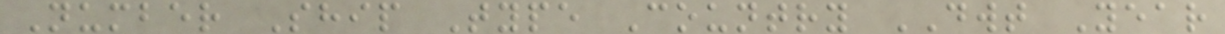Number Ship Type Country DWT Year
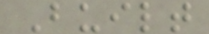Built
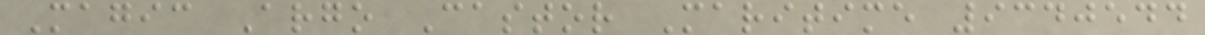Magic Argo Castor Maritime 9340544
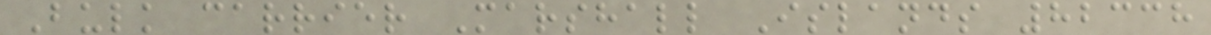Bulk carrier Marshall Islands 82338
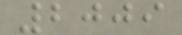2009
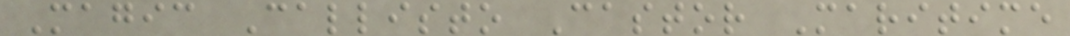Magic Callisto Castor Maritime
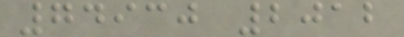74930 2012
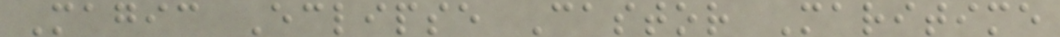Magic Eclipse Castor Maritime
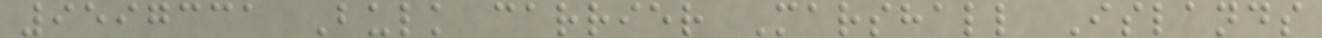9597331 Bulk carrier Marshall Islands
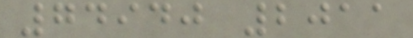74940 2011
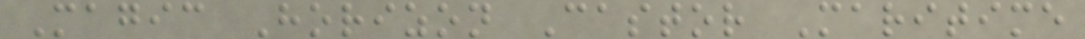Magic Horizon Castor Maritime
